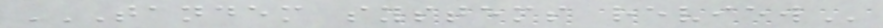TANDEM SYSTEMS REVIEW
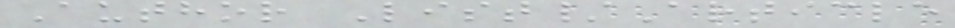Author List/Article
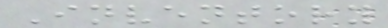Inventory
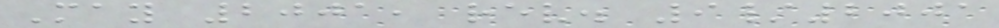May 2001, rev. 9/2001
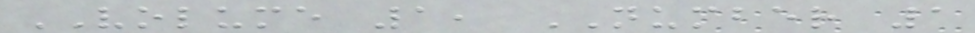VOLUME 1, NUMBER 1
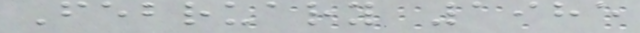February 1985
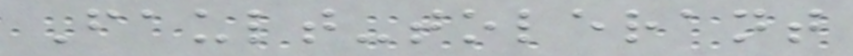Fault-tolerant
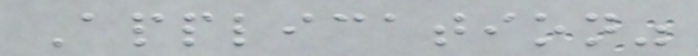Application"
